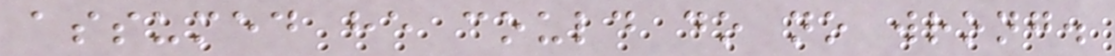assumed he could do no wrong.
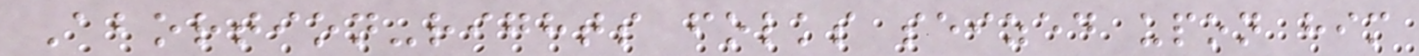Abortion-rights folks seized upon him
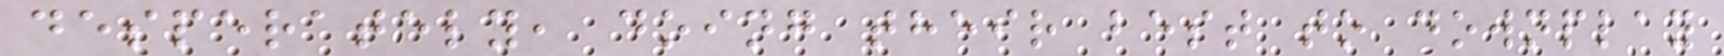desperately, doing their best to downplay
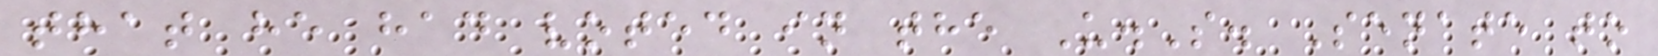that he had voted in the U.S. Senate to
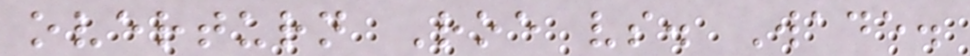overturn Roe vs. Wade.
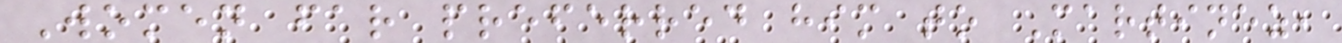Women far preferred him to Martinez,
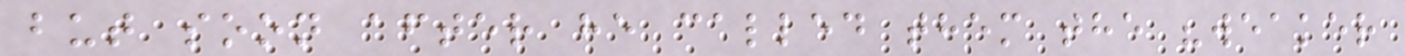but soon after he called them the "weaker
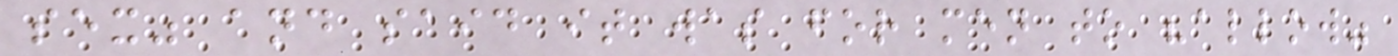sex" and said it was for men to "allow"
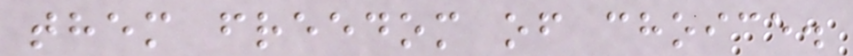them freedom of choice.
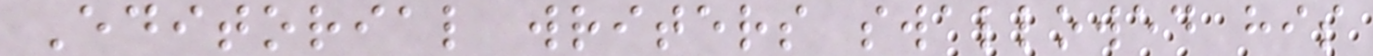Editorial writers swallowed his
